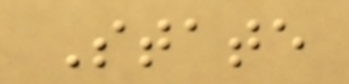State
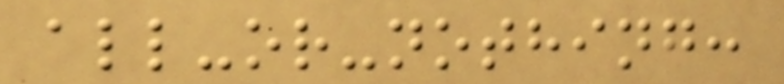all-or-nothing:
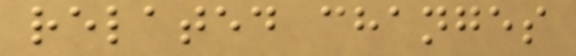related changes
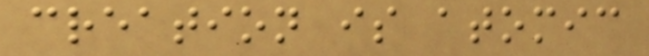creation is atomic
